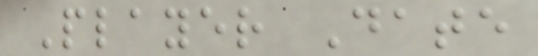Player Date
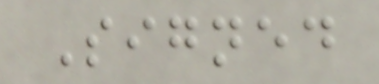Signed
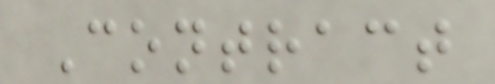Contract
